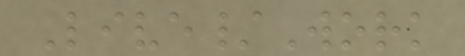Live/Work
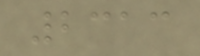2313
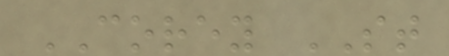COREY ST
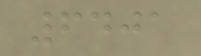6401
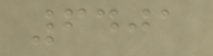6401
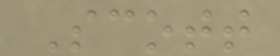Scott
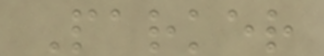Parker
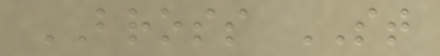BROSS ST
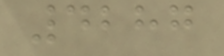4287
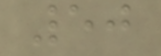50
